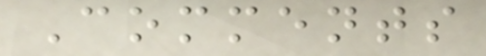Comments
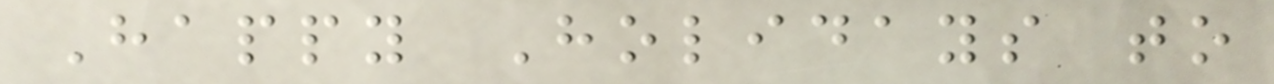Happy Holidays to
